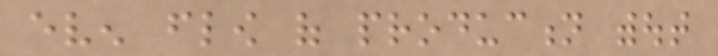even flow of production without
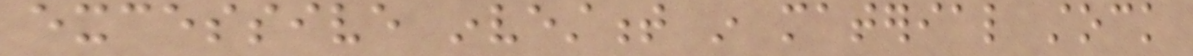excessive investment in material stock
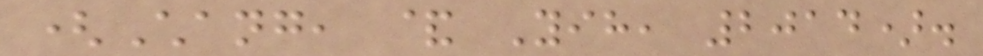(Chang, & Yih, 2014).
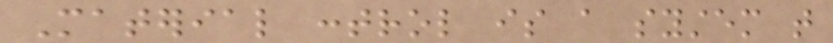Material control is a system that
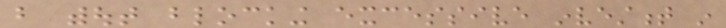but without blocking excessive investment in
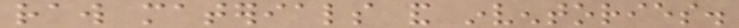raw materials and inventories.
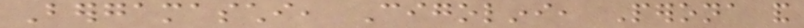Bergamaschi, Cigolini, Perona and
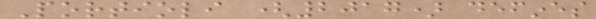Portioli (2017) defines
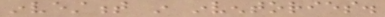investment in inventories.
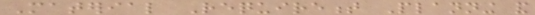Material Requirement Planning and
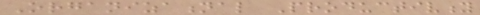Organizational Productivity
